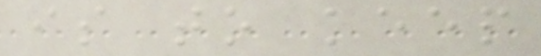is to keep
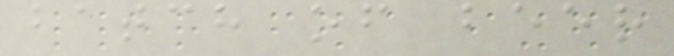batch of beer
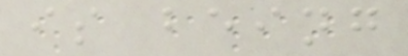is being
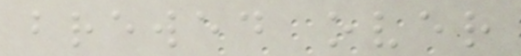brewed over
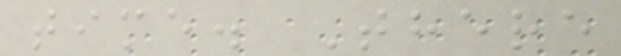time. There
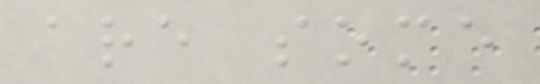are some
